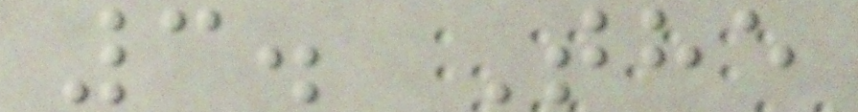3. The
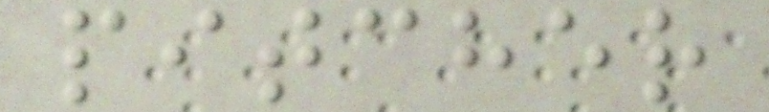pitcher
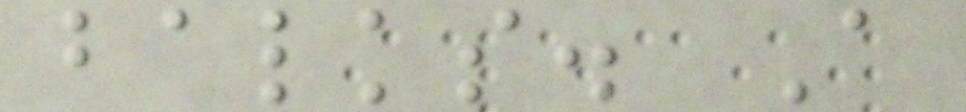balks. A
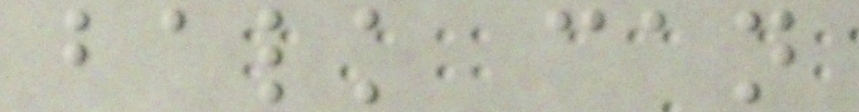balk can
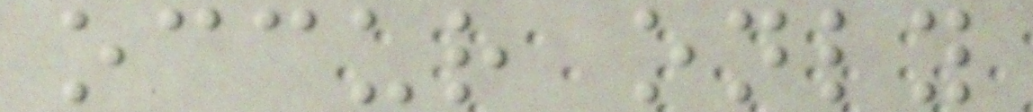occur only
